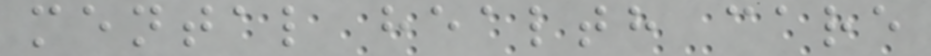mental health care
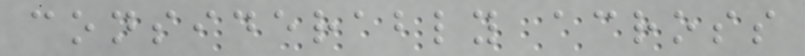considerably across
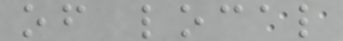of local
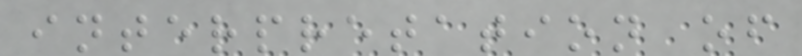interpretation of
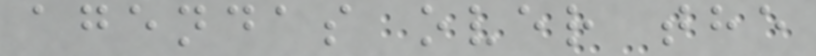agendas over the
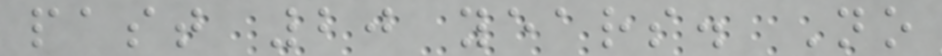past 20 years. No
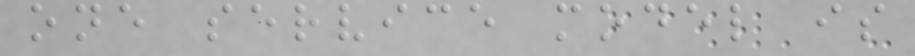one service model is
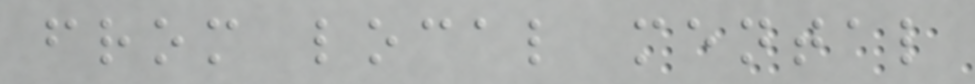from local mental
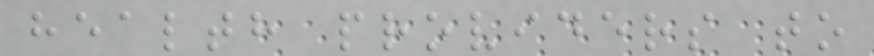health providers to
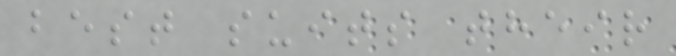best suits their
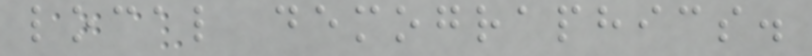local demographics.
